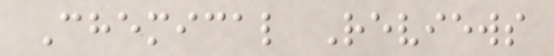Chemical Reviews
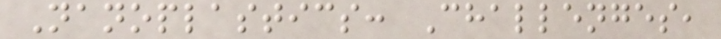Nanoplastics: Challenges,
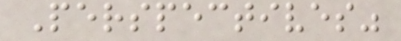Perspectives"
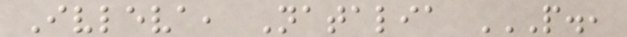Ivleva, Natalia P.,
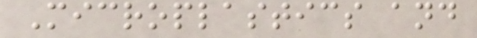Microplastics and
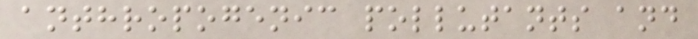anthropogenic pollutants and
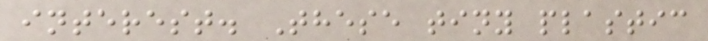interest. These tiny plastic
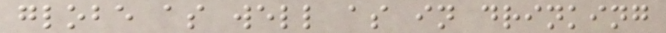globe as well as in drinking
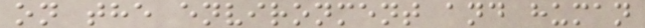on the environment and human
